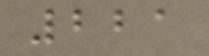221
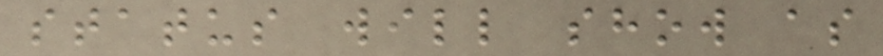status will show as
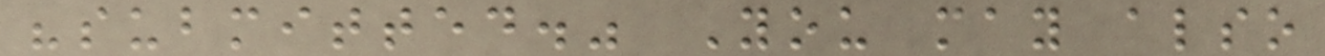"submitted." You may also
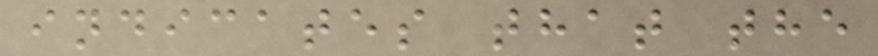indicates that the
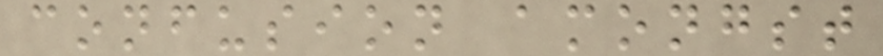confusion amongst
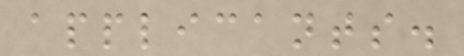applicants.
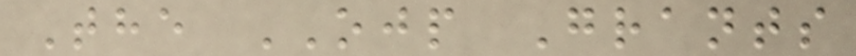The OJP Grants
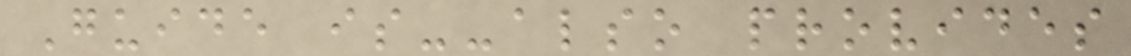Guide is--also provides
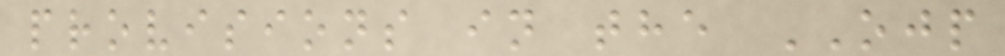provisions in the OJP
